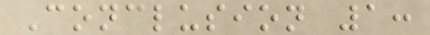Conclusion 1:
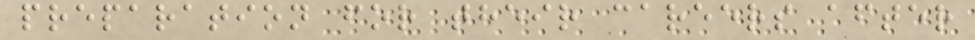preparation for their careers after
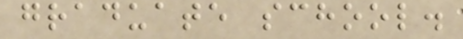graduate school.
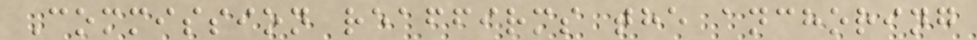Commission reaffirms the anchoring
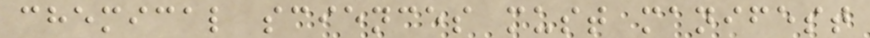chemical sciences must manifest
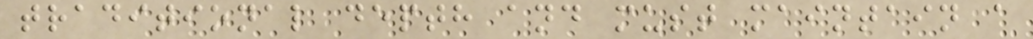traditional depth and must maintain a
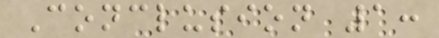Conclusion 1:
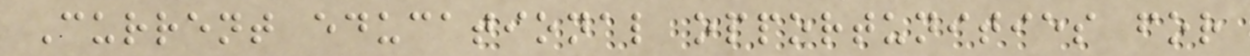Current educational opportunities for
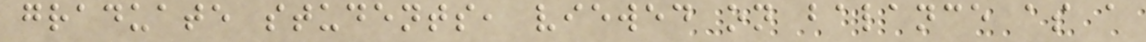graduate students, viewed on balance as a
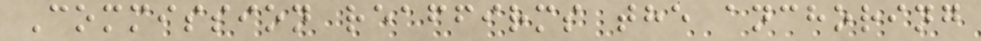Commission reaffirms the anchoring
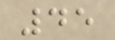45
